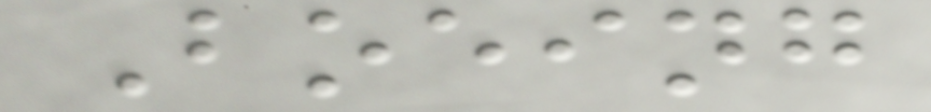Boeing
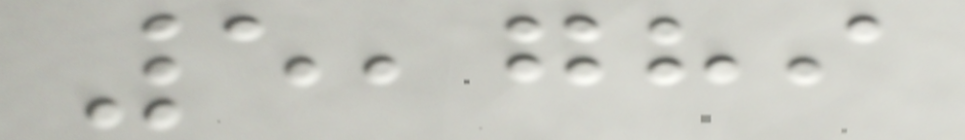5,789
